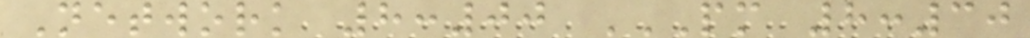Network 8:00 PM 8:30
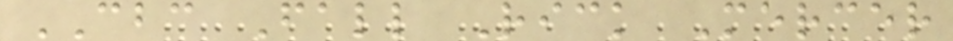CBC Fall Rick Mercer
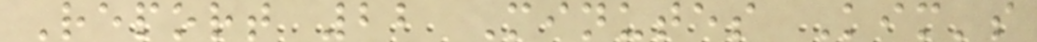Report 22 Minutes Kim's
